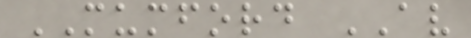MUMFORD AV
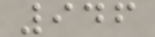946
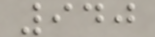940
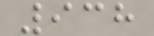938
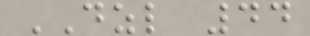DZL 44
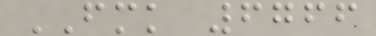FMK 6766
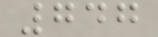747
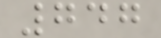747
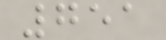751
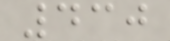430
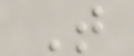T
